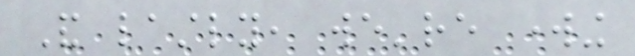And lastly, we're working
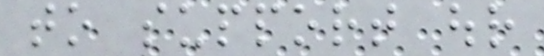to support our
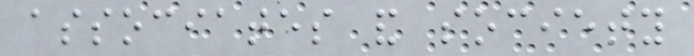associates and society
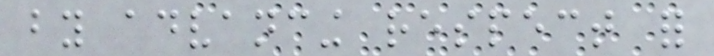by advancing respect for
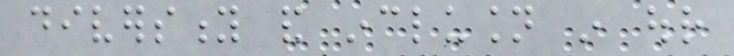diversity and inclusion in our
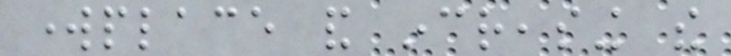workplace and increasing the
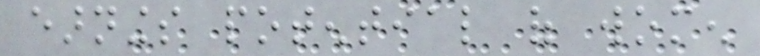earnings potential of women
